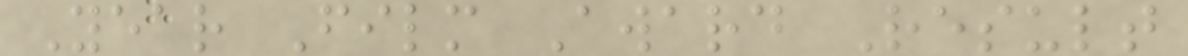Year Film Award Result
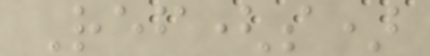Ref(s)
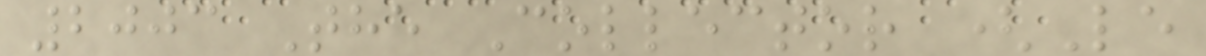2003 The Collector (Le
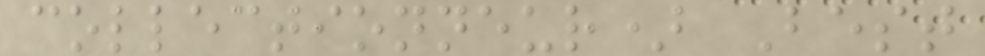collectionneur) Best
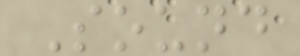Sound
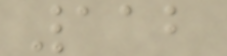112
